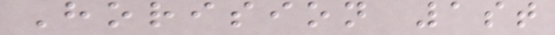Horision 1st
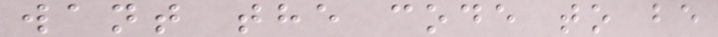want the code to be
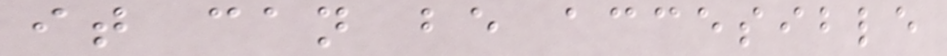it can be accesible
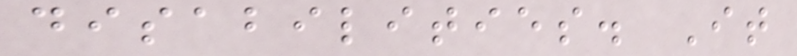disabilities. It
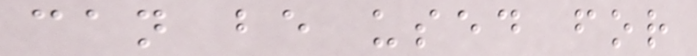can be used for
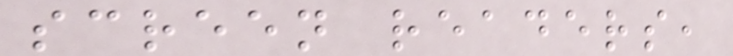screen readers,
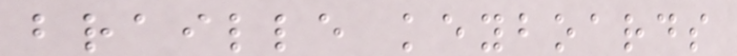braille keyboards
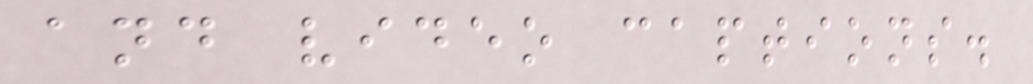and video captions.
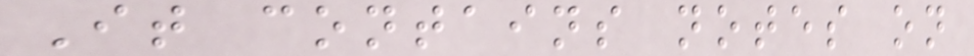It contains notes on
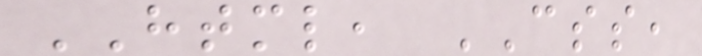HTML, CSS,
